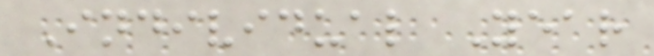Individual Year
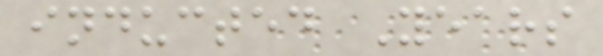inducted Years
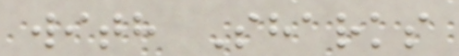with Sharks
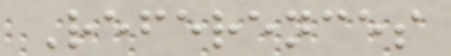References
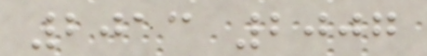2013 2007
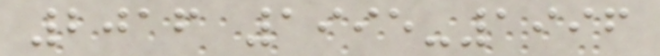2016 1995-1996
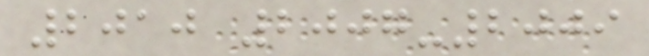2010 2007-2009
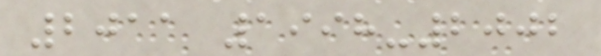2011 1998-2002
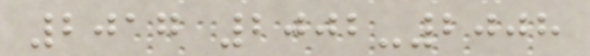2017 2002-2008
